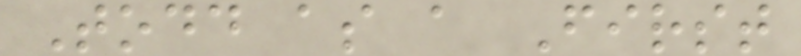Todd as a First
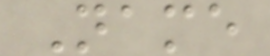Name
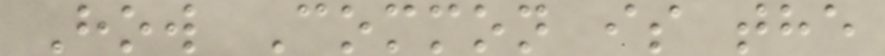How Common is the
